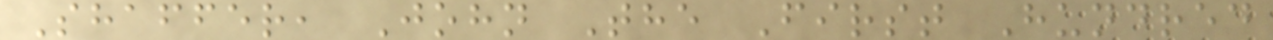Shaffer, John The First Hundred
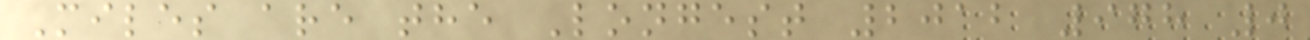Miles are the Longest 2012 978 0
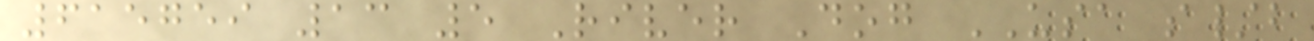615759 13 5 River Dog USA s/b
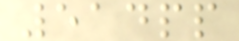514pp
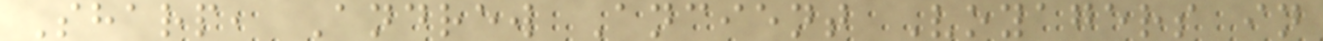Sharp, Andrew Ancient Voyagers in
